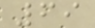69
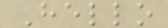Hello
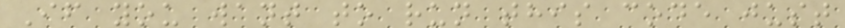If you want to run this code just
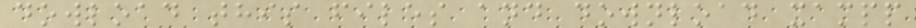dowload this files and download xampp
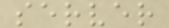server
